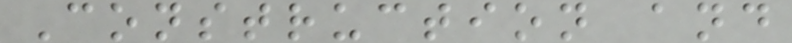Construction and
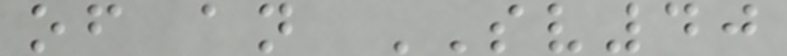of an SV40
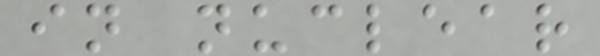in nuclear
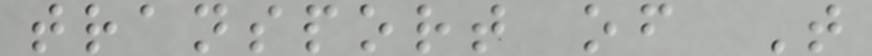transport of T
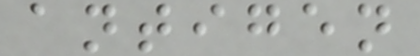antigen
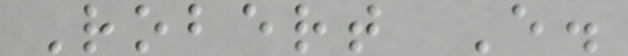Robert E.
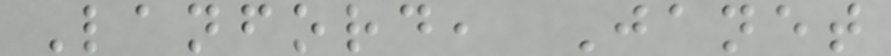Lanford, Janet
